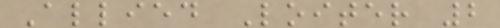Allied Loiter 2
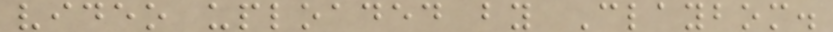video uploaded by Claybom.
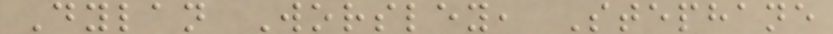Dylan Worsley, Stephane
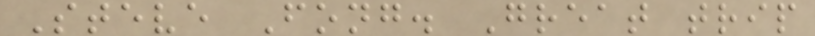Steve Fong. Great trip
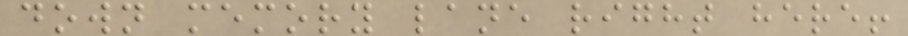down memory lane right here!
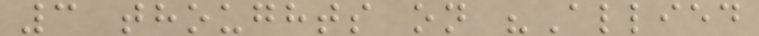3 thoughts on "Allied
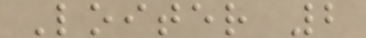Loiter 2
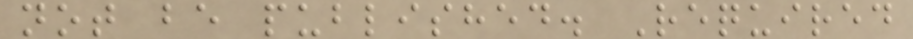not be published. Required
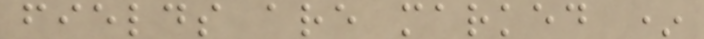fields are marked *
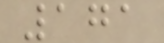171
